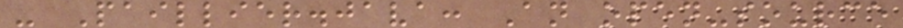- Paillier.java: An open-source
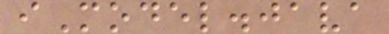iModel.java
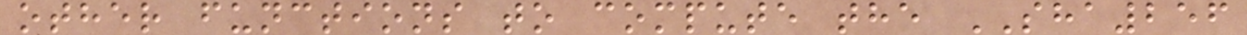other functions to compute the SHA256
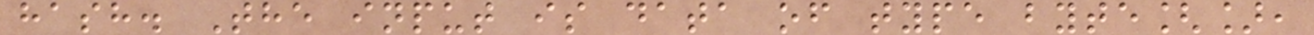hash. The input is data of type byte[],
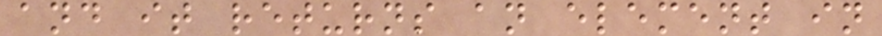and it returns an element in
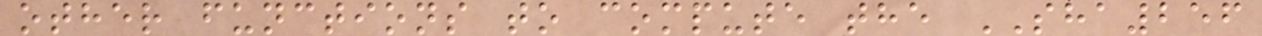other functions to compute the SHA256
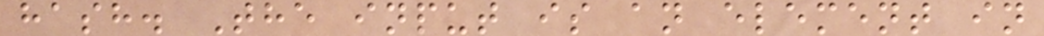hash. The input is an element in
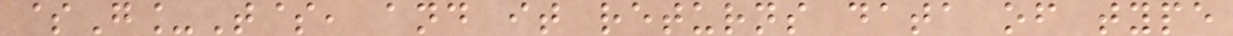$G_T$, and it returns data of type
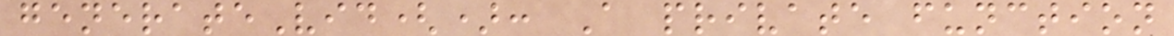generateVid(): A private function
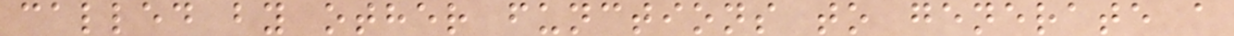called by other functions to generate a
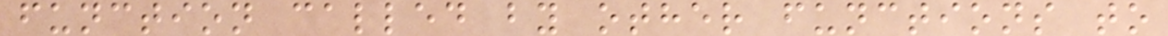function called by other functions to
